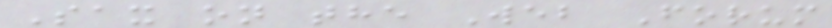Sax on the Web Forum
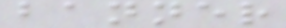banner
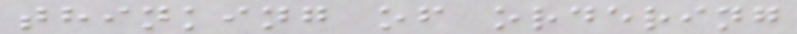thinking of ordering
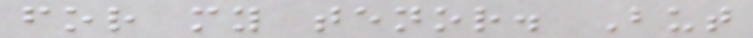for my tenor. But
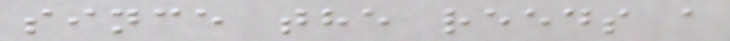since the reeds a
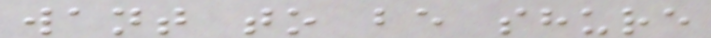want to be shure
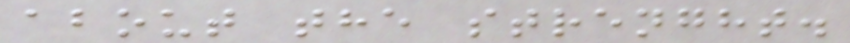about the strenght.
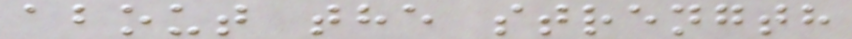about the strength
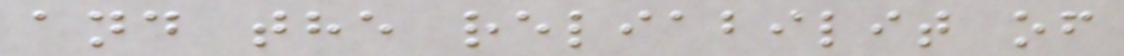and the reliabilit of
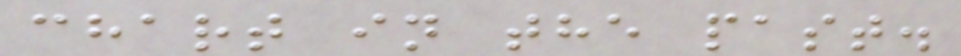chart in the past.
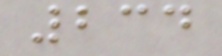234
